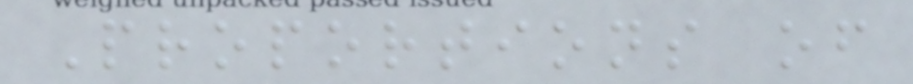Proportions of
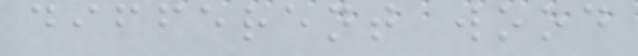different wood
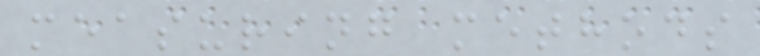measuring methods
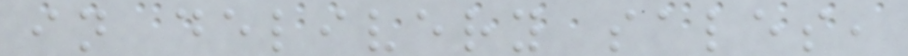in delivery sales,
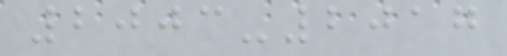2003-2017
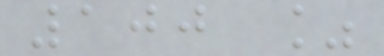100 %
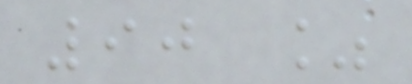90 %
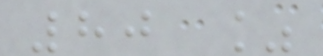80 %
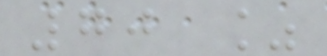70 %
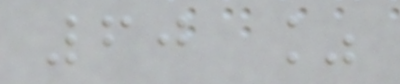60 %
